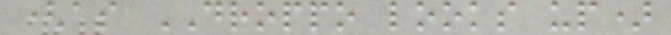(as DROPPO looks up)
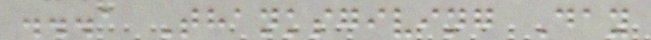...a Thanksgiving Day
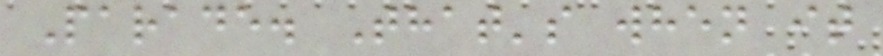Parade. That's when it
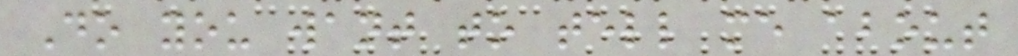Do you want to tell me about
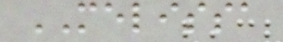MELISSA
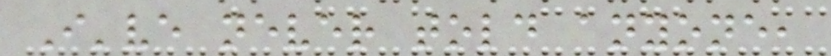I've never told anyone,
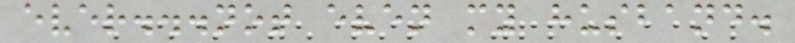ever...not even my husband.
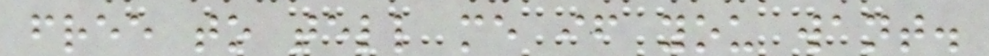free to tell me if you want.
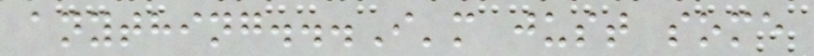anything...I'm just some
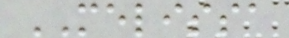MELISSA
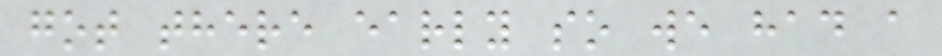got there early so we had a
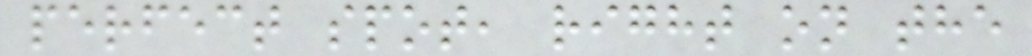perfect spot, right on the
